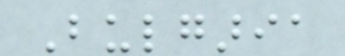Bulgaria
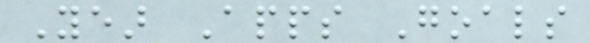Year Apps Goals
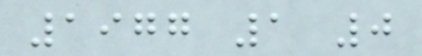1977 1 0
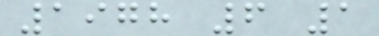1978 6 1
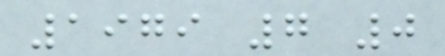1979 7 0
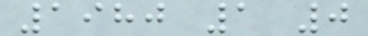1980 1 0
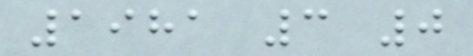1981 3 0
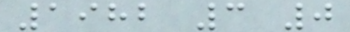1982 3 0
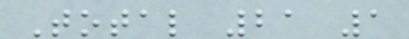Total 21 1
